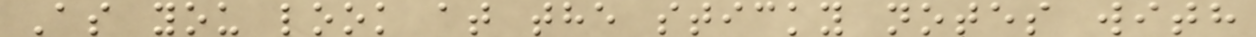As you look at the sticky notes with
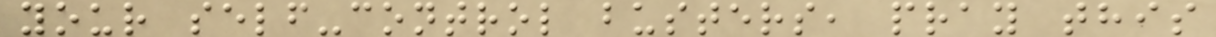your self-control busters, pray this
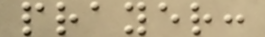prayer:
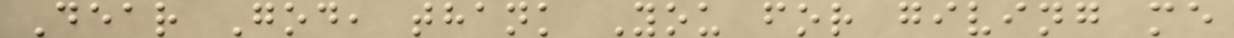Dear God, thank You for giving me
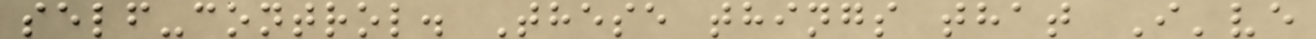self-control. These things that I've
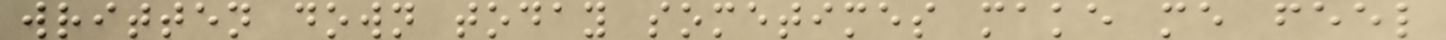written down today sometimes make me feel
